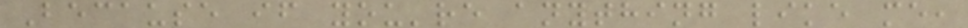Because if you're anything like me,
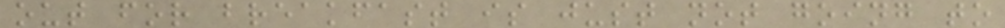out for breakfast is just not going to
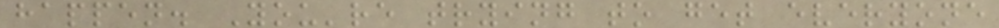happen. You're trying to get everyone
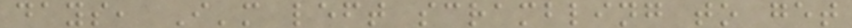days, I'm left scrambling to get
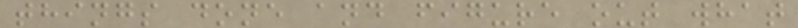things done and figure out what
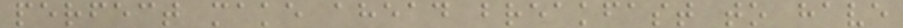perfect make ahead breakfast to have
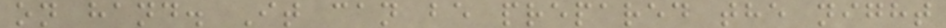on hand. It can be prepared the night
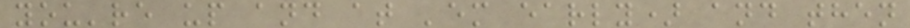you're up and at 'em early) and then
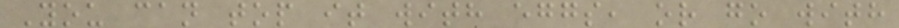You can top it with eggs, or go with
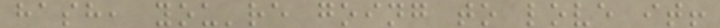hash, you're going to love it!
